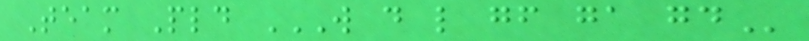Team Pld W D L GF GA GD
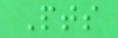Pts
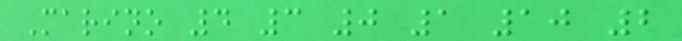Marino 4 3 0 1 10 2
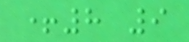+8 9
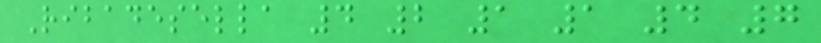Ribadesella 4 2 1 1 4 7
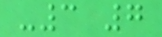-3 7
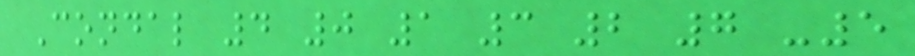Condal 4 0 1 3 2 7 -5
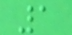1
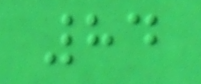84
